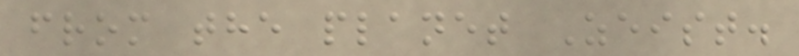from the planet Zeist.
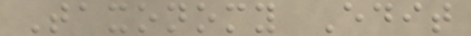Taxonomy Edit
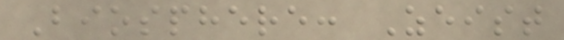Biosphere: Zeist
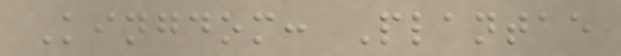Kingdom: Plantae
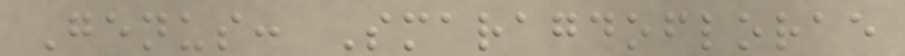Genus: Smaragdoflorae
